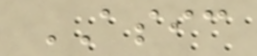ASIC
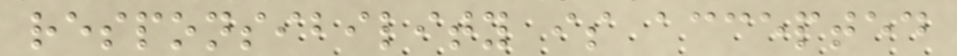responsibility is accepted
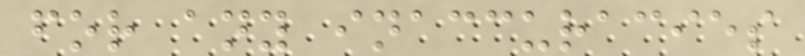for any inaccuracies
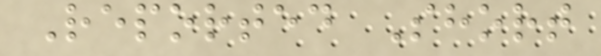Reported Short
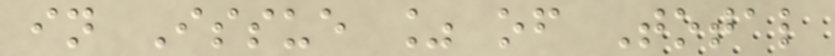in Issue % of Total
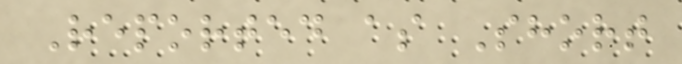Reported as Short
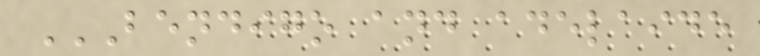BENDIGO AND ADELAIDE
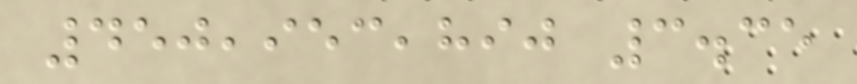450,953,890 3.35
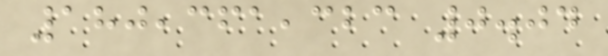180,361,323 0.04
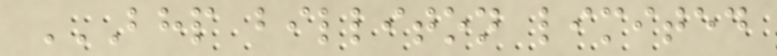BHP BILLITON LIMITED
